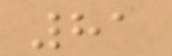81
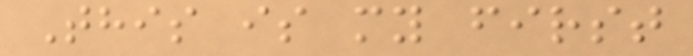This is my first
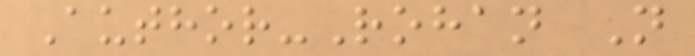Author-Rohan N
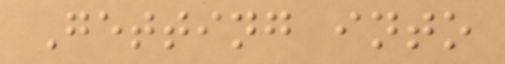Getting into
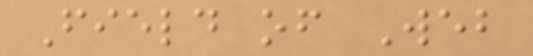Field of Web
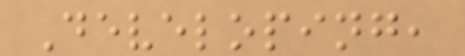Developing,
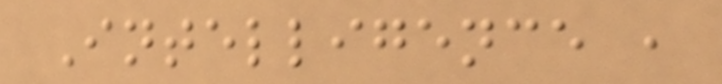Intelligence ,
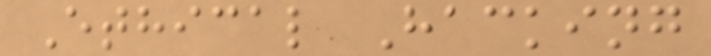Ethical Hacking
